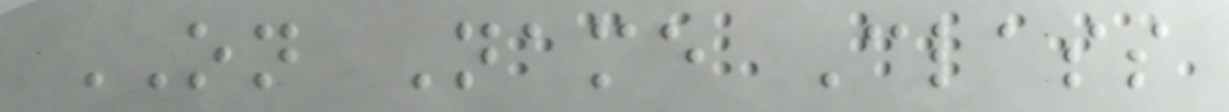ON Name Class
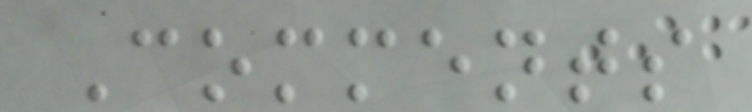Comments
